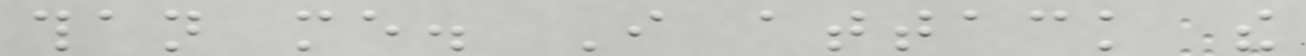than me. I attack the
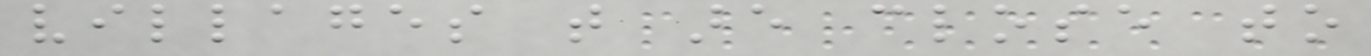villages that are close to
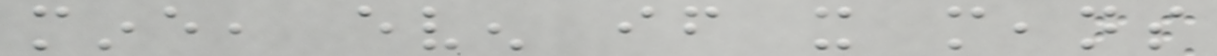mine, even if it means
